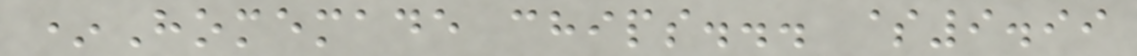*Homemade chips... $9.99
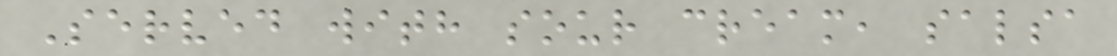Served with sour cream, salsa
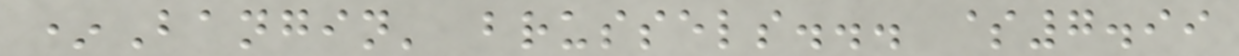*Bangin' brussels... $7.99
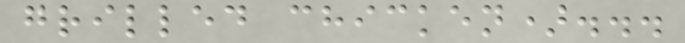grilled chicken)...
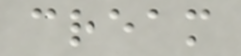cream
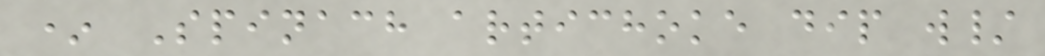* Spinach artichoke dip w/
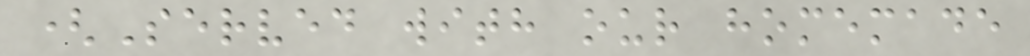(Served with our homemade
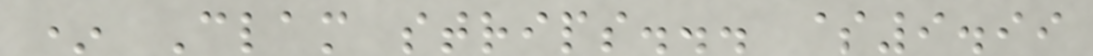* Clam strips... $9.99
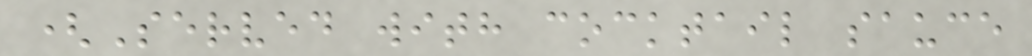(Served with cocktail sauce
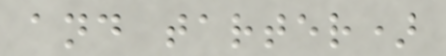and tarter)
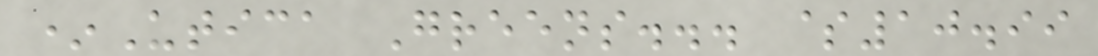*Utica Greens... $10.99
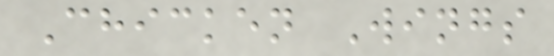Chicken Wings
